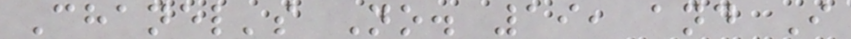Chanel's No. 19, and I
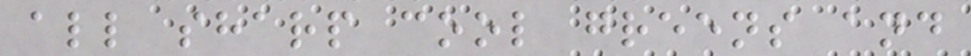all sharp cool greens and
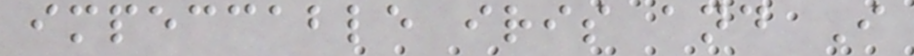impeccable iris and I
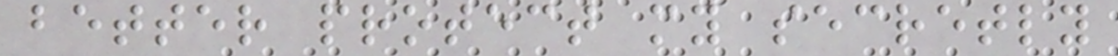better protect my secretly
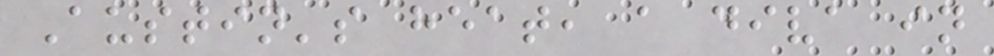Austin's heat, a diva in
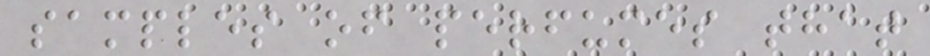samples of perfumes that
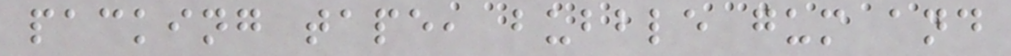packing tape, bubble gum and
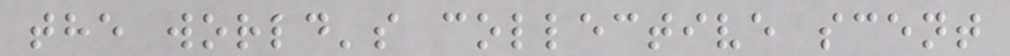the world's collective scent
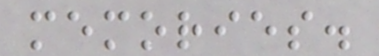memories.
